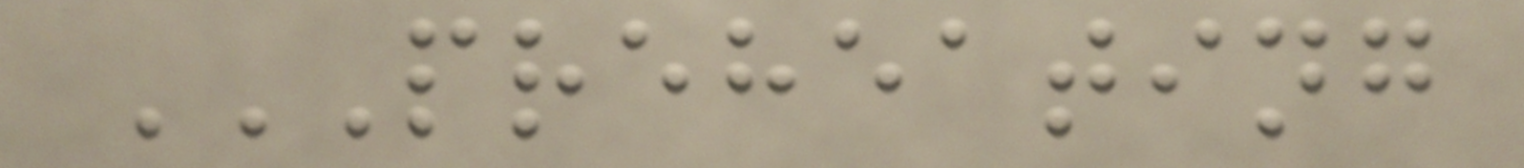PREHEATING
